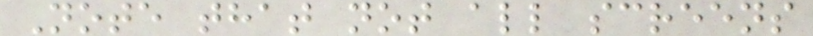Note that not all screens
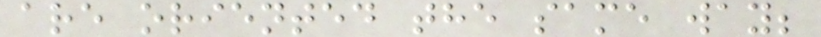are oriented the same way;
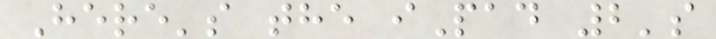Here's the iPad 2's
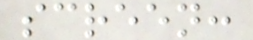screen:
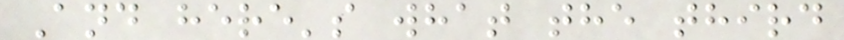And here's what the third
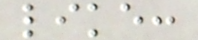like:
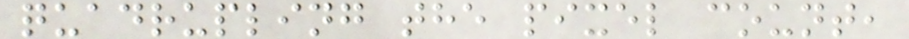quadrupling the pixel count,
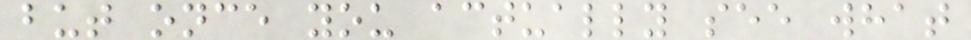but once you actually see what
